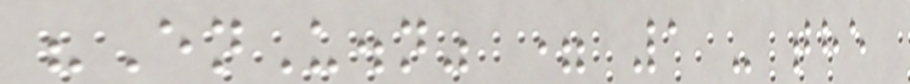"EnU.n" = 1 - the
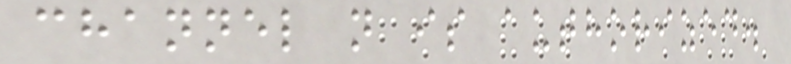channel n is authorized.
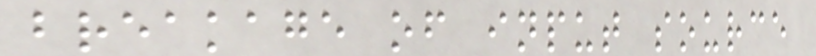breakage of input source
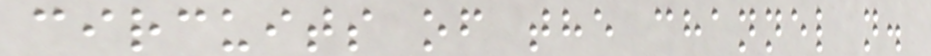circuits of the channel n.
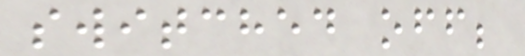switched off;
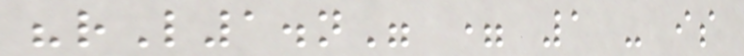"rL1.n" = 1 - is
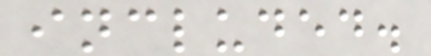included.
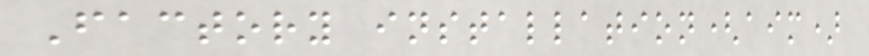Factory installation(aim)
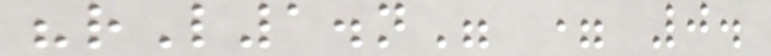"rL1.n" = 0.
